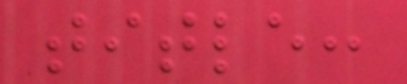title:
